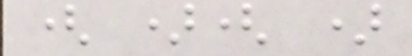( )( )
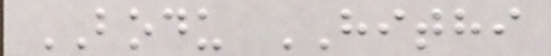BODU HITHI
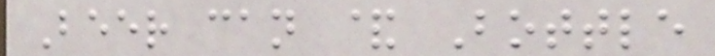Beer can & Bottle
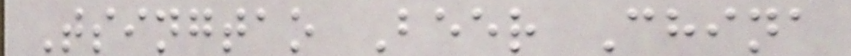Tsingtao Beer China
